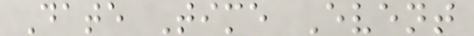Date Time Event
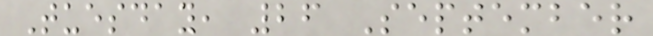Tuesday, 26 September
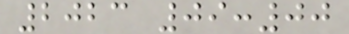2023 09:00
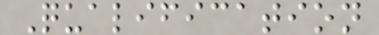Qualification
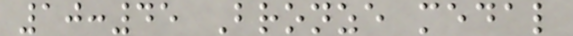10:45 Bronze medal
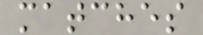matches
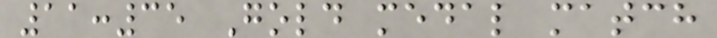11:35 Gold medal match
